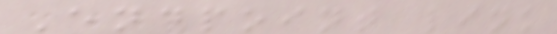Endpoint link
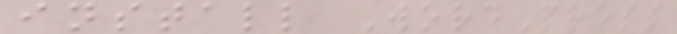install WordPress
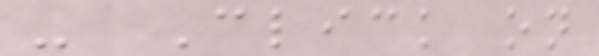- Click on
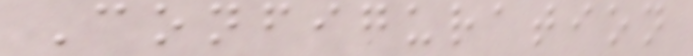Configuration
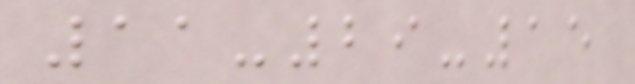11-29-15
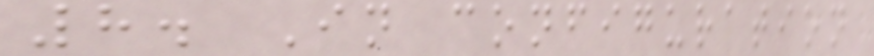8. In configuration
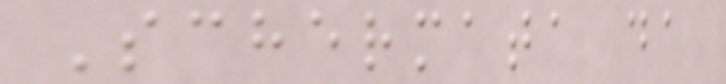Schermata da
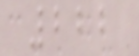222
